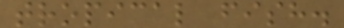tropical fish.
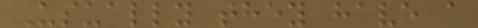Usually they have a
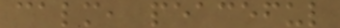calm, peaceful
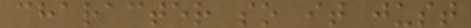character so it just
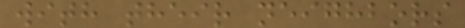with their neighbors
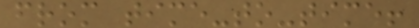from time-to-time!
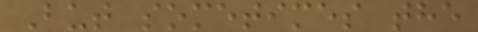But sometimes the
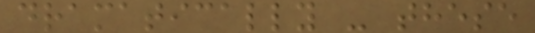dramatically - these
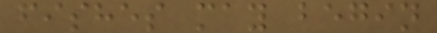fishes may begin
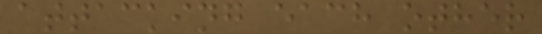attacking each other
